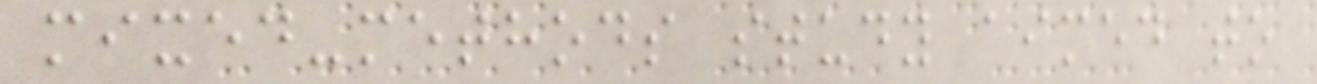mixed-methods study aimed to
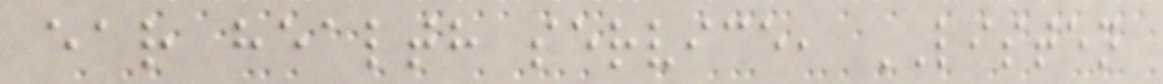ear health service, LISTEN
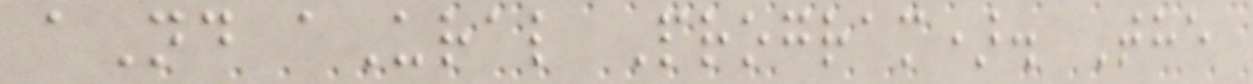aNd aUral Program). The
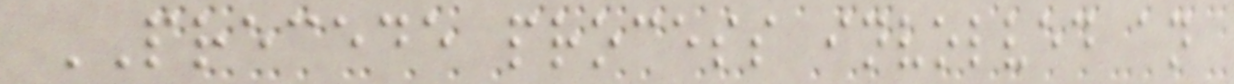PRECEDE process involved an
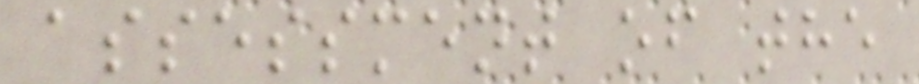assessment of the
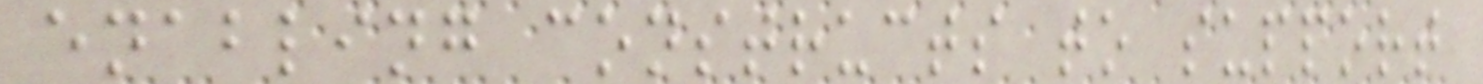enabling constructs to support
